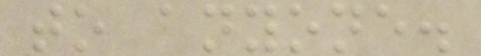to anyone.
